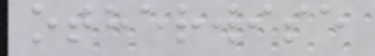otherwise
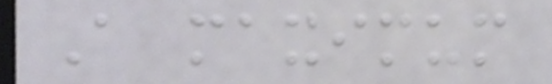A maximum
